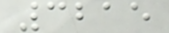3215
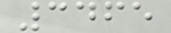3465
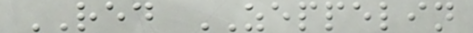RED ZEPPELIN
